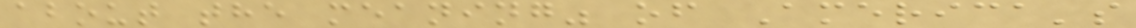about the meaning" of America's
